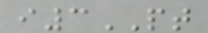i3PT
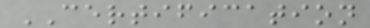CERTIFICATION
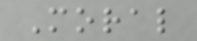Moral
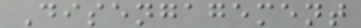Disengagement
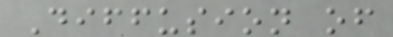Diffusion of
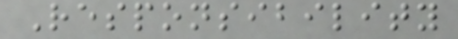Responsibility
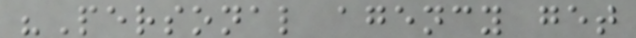"Personal agency get
